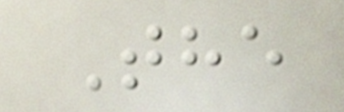The
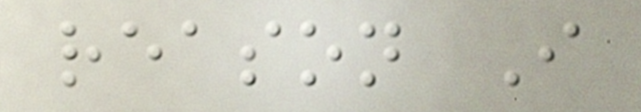reason I
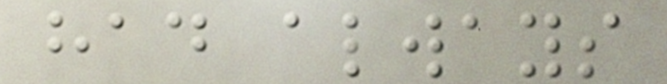had always
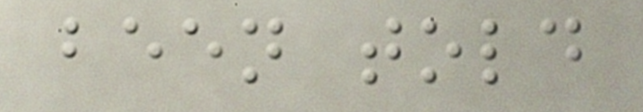been told
